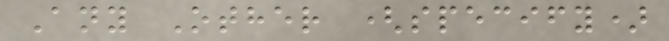Any Other (specify)
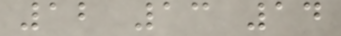12 13 14
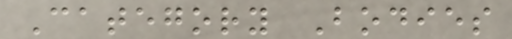Category Bodies
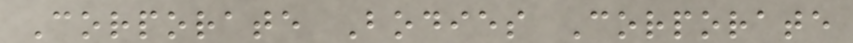Corporate Bodies Corporate
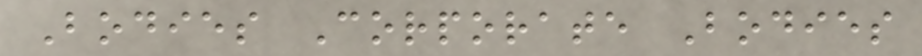Bodies Corporate Bodies
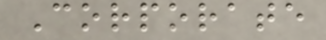Corporate
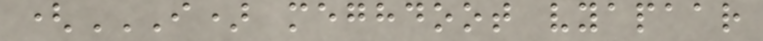(I) MEGHDOOT VYAPAAR
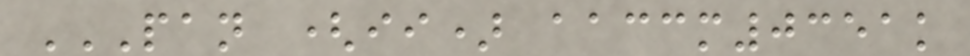PAN (II) AACCM0351K
